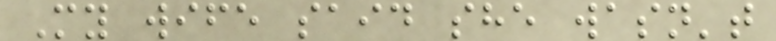My wife said she wasn't
